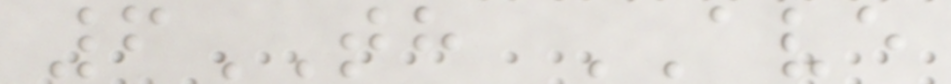6TH AVE
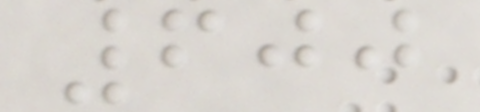600
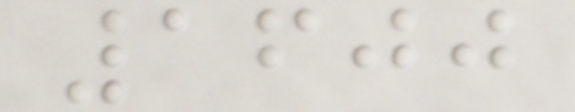1600
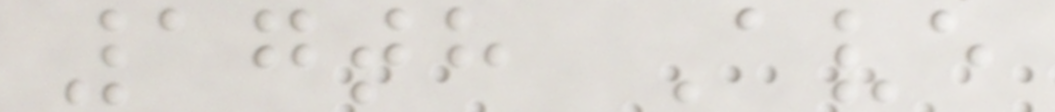17th Ave
